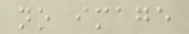no image
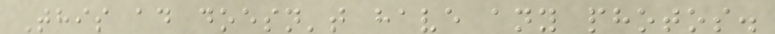This ad doesn't have any photos.
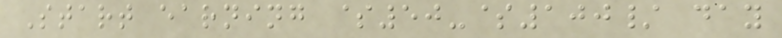Start earning $50-$100/ day
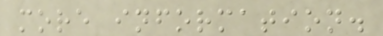more information.
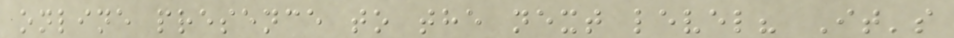online presence to the next level? It's
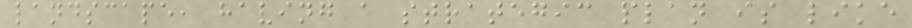landscape, having a strategic plan is like
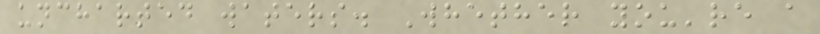uncharted waters. Whether you're a
